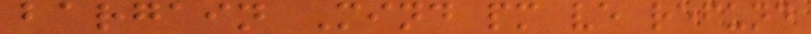bargain Mind pm ve refund
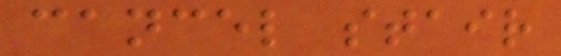cancel stair
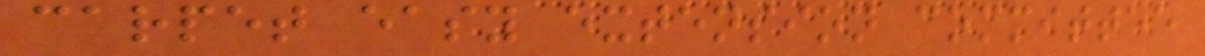carpet easy extension committee
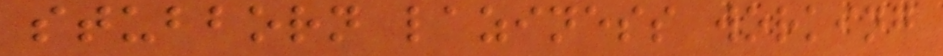stubborn laziness working
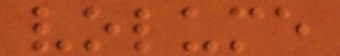volume
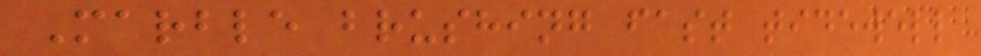Marble brushing fast tidewell
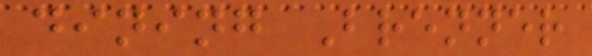dining Brenner
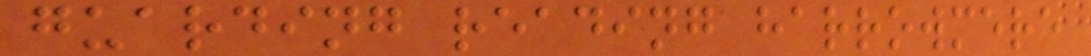guarding reading harrowmere
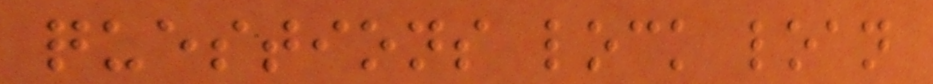questions lock loan
